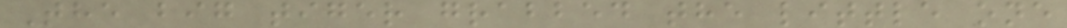The big tiger grabbed the little one
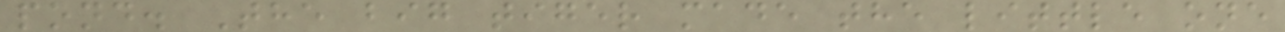pond. The big tiger made the little one
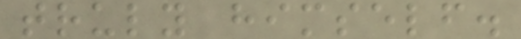truly himself.
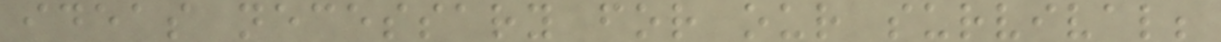ideas necessary for our survival;
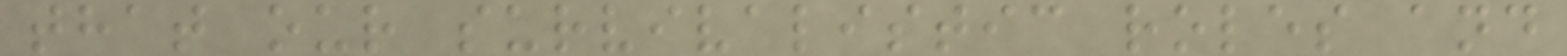that our survivalistic roles and
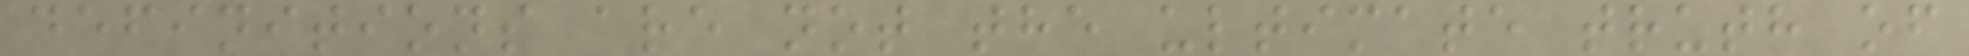definitions are not the ultimate truth of
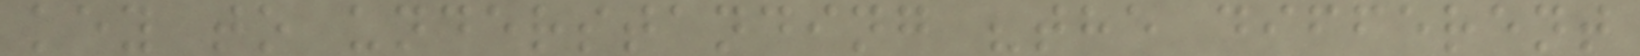key to understanding "the different
